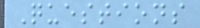Questions
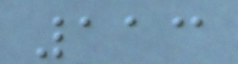113
